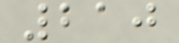210
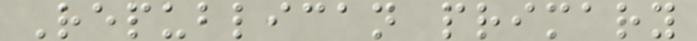Republican primary
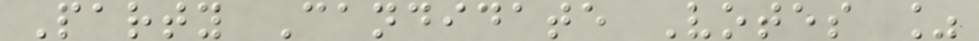Party Candidate Votes %
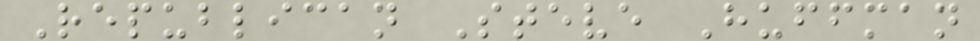Republican Steve Huffman
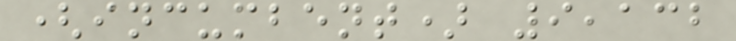(incumbent) 9,132
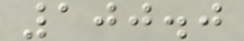100.0
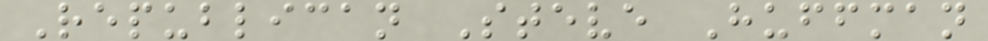Republican Steve Huffman
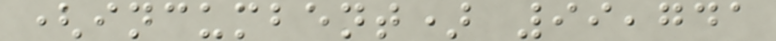(incumbent) 99,741
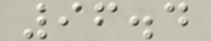96.4
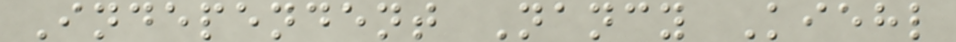Independent Nancy Kiehl
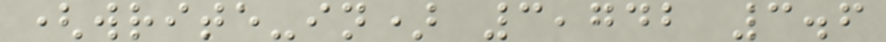(write-in) 3,742 3.6
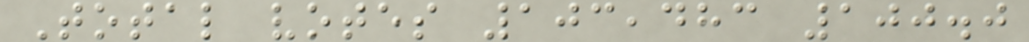Total votes 103,483 100.0
